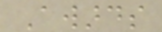Awards
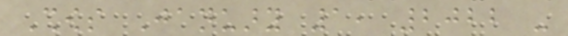Shows January 1, 2022 -
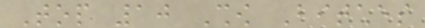Top 10 Show Bitches
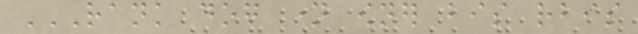RANK DOG NAME OWNER BIS RBIS
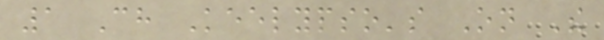1 Ch Keelypso's On The
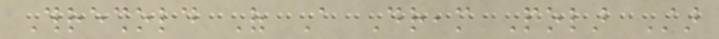Threshold Of A Dream Polar Star
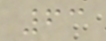63
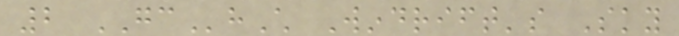2 GChCh Windrift's Sky
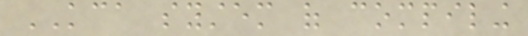KCA system of compiling
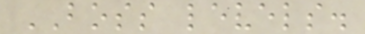BOSS levels.
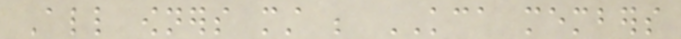All owners must be KCA members
